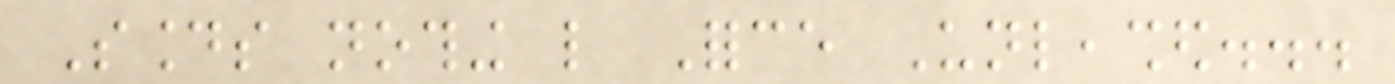Sounds nothing like Force Unleashed...
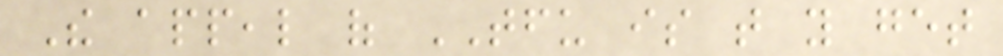The appeal of TFU is that you get
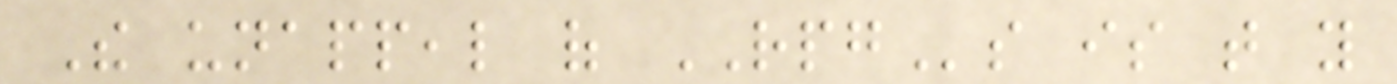The unappeal of RPGs is that you
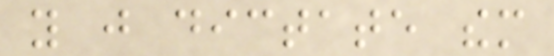you just dictate them
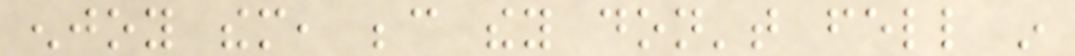enjoy them, because they don't fell in
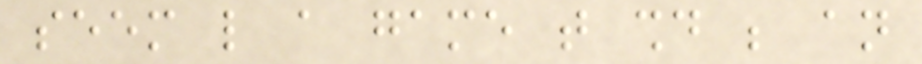seem like a game that should be an
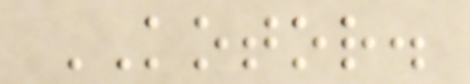KOTOR.
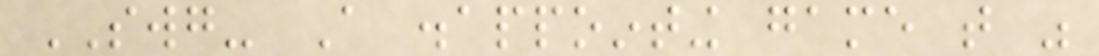SWG- A disappointing game that was
